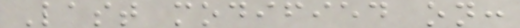Last modified on:
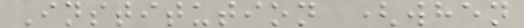Institution (when
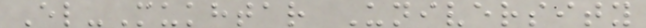El-Mukhtar University
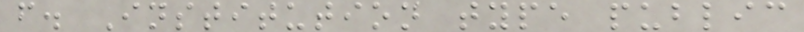f. Institution type public
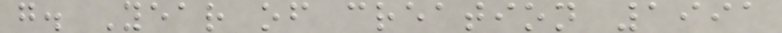g. Year of creation 1991
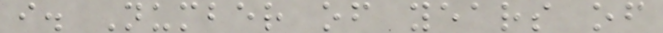i. Number of years of
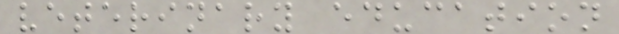veterinary education
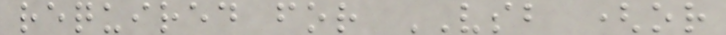required for VSB (or
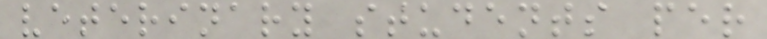veterinary students per
